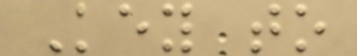Key to
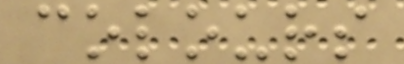colours
